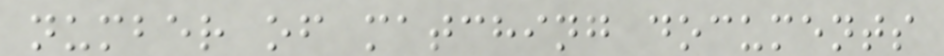number of matching documents
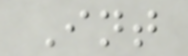Int
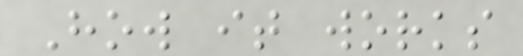How it works
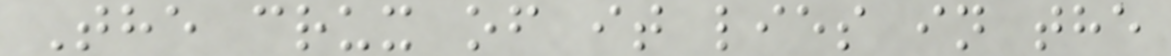The crux of it lies in the
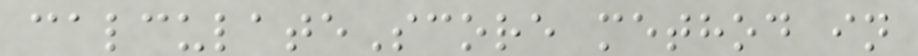calculateScore method in
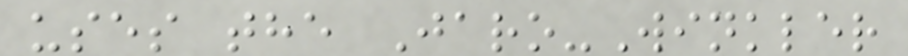uses the Jaro-Winkler
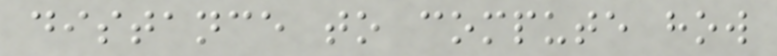distance to compute how
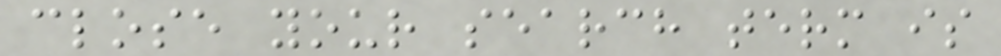close your search term is
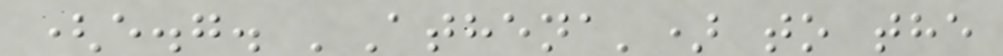(e.g. 'Athena') to the
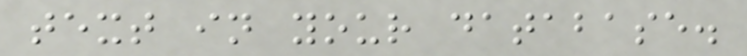text in your database.
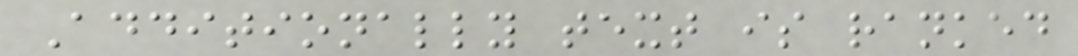Additionally text is ranked
